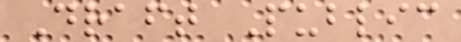Draft Public
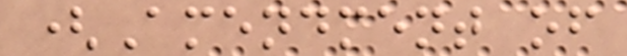(Amendment of
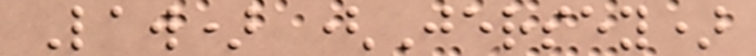Law) (Jersey)
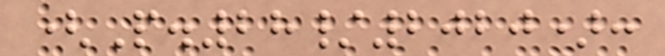(P.28/2020):
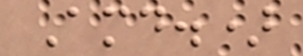Amd.)
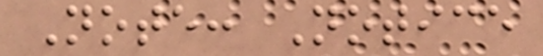Note: Notice
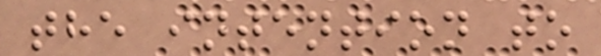the intention to
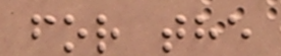for the
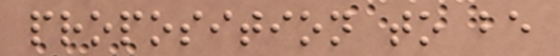proposition to be
